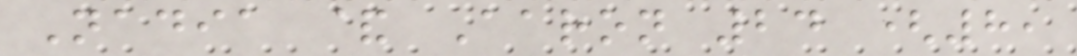Nadia & Aaron 24 (8,
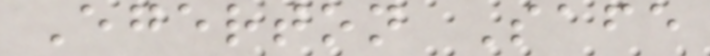Egerton Safe
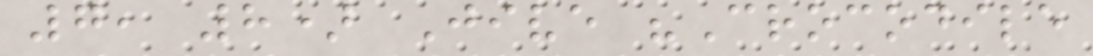7, 8) Jive "Crocodile
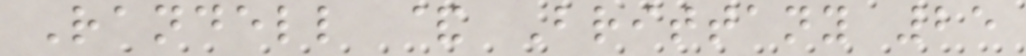Randell & Brittany 25
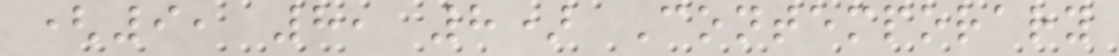(9, 8, 8) Contemporary
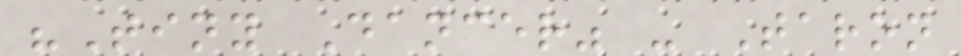"Tiny Dancer" - Taron
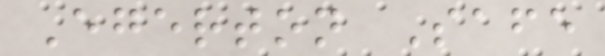Egerton Safe
